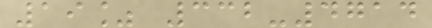19% 332-4714
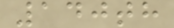140th
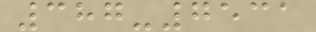387-7531
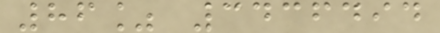86% 3436494
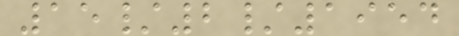15/2/1954
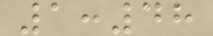1:48
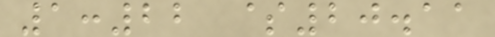1:22 $20.11
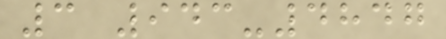3 943-4847
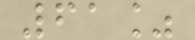61%
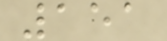151
